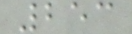253
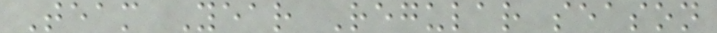Team Year Regular season
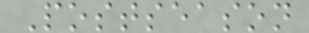Postseason
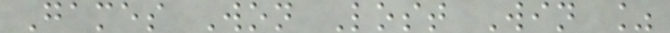Games Won Lost Win %
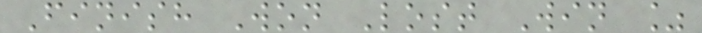Finish Won Lost Win %
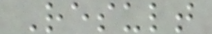Result
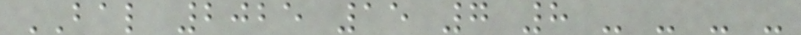BAL 2025 15 7 8 - - - -
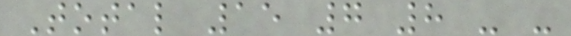Total 15 7 8 - -
